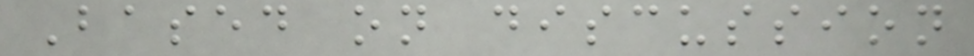Based on discussion
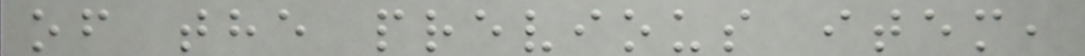of the previous item,
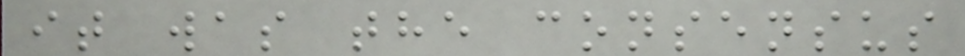it was the consensus
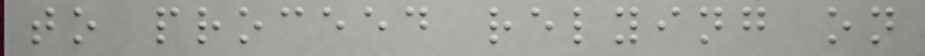to proceed relying on
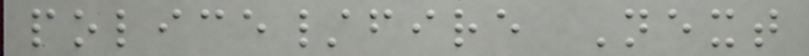police/fire Next
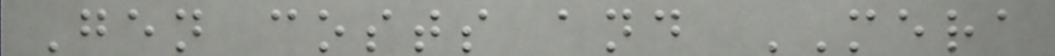Gen costs and MERA
